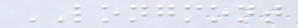LONGMONT
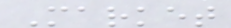Market
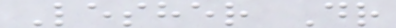Lesher Dr
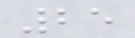25
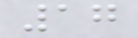17
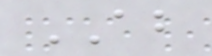AB
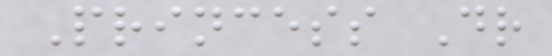Princess Dr
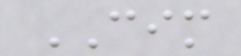CIM
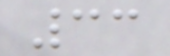33
